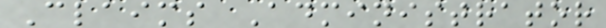Claims Administrator
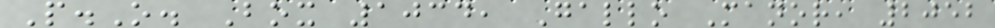P.O. Box 1034, Gallo Manor, 2052
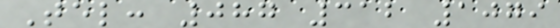Tel: 087 312 1079
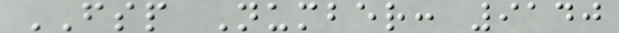FSP Number: 9140
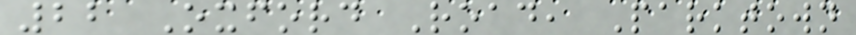22 Oxford Road, Parktown
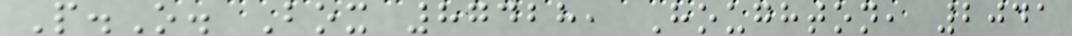P.O. Box 87428, Houghton, 2041
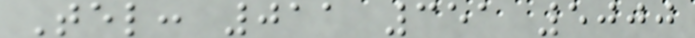Tel: 011 351 5000
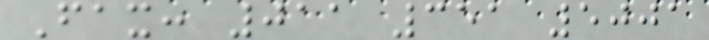Fax: 011 351 5001
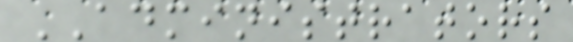ADMINISTRATORS
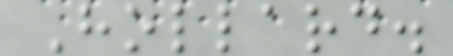Hollard.
